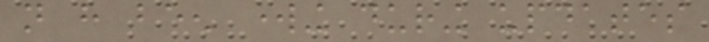not have been working during updates
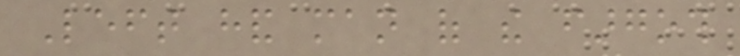Left hand man of the fargoth
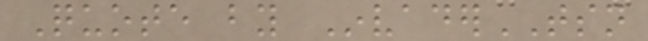Quote by InvaderTSN
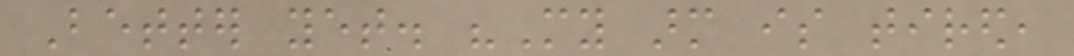Better yet. "My arm is tired,
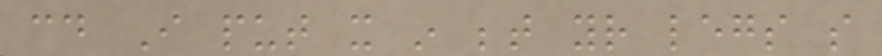could I put it in between your legs so
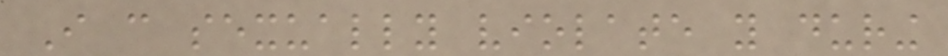I can sexually violate you during
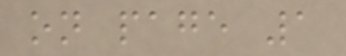on page 1
